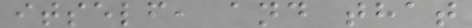itself, and that
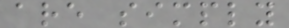are simply
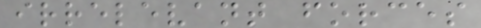irrelevant forces
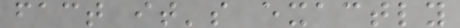fact it's exactly
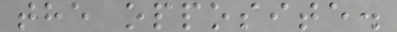the opposite.
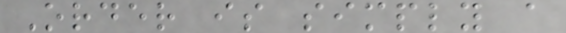Order is simply a
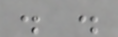. .
